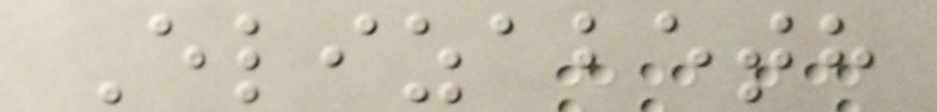Elizabeth
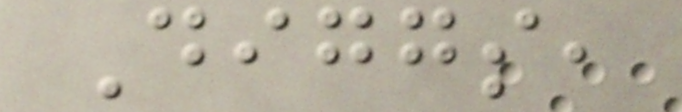Diggs,
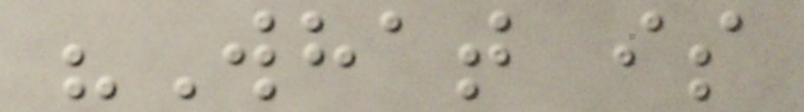"What is
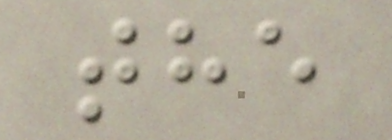the
